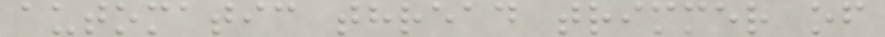automatic thread trimmer of
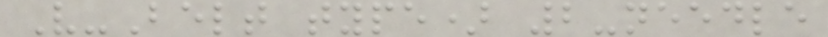V-Belt type) 2-needle
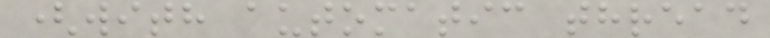(with automatic thread
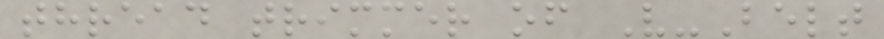thread trimmer of V-Belt
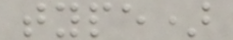type)
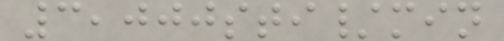3,000sti/min
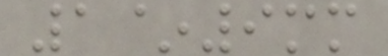1~9mm
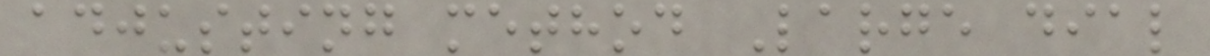adjusting method Large dial
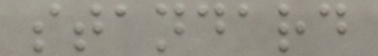standard
